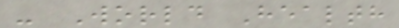- World Health
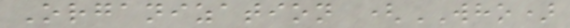Organization (WHO)
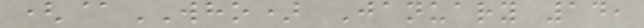(@WHO) January 14,
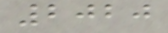2020
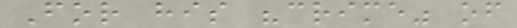For his "crime" of
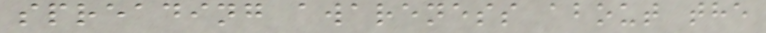spreading awareness about the
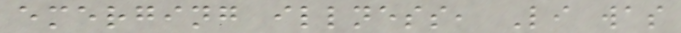emerging illness, Li was
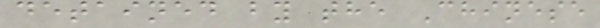detained by the Chinese
